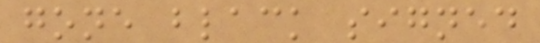gone black signed
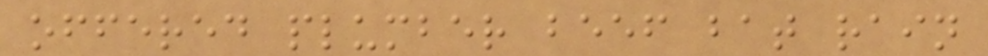offered plumber beef bat rain
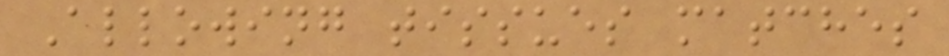Allowing tissues matches
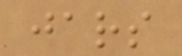jars
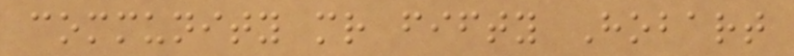community mr fifty Hobart
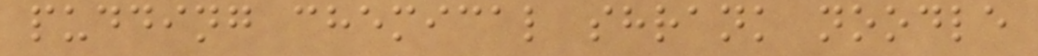pudding chemical shrank noodle
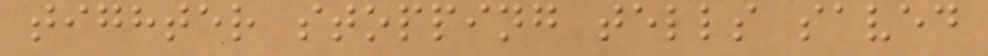tighter stopping tells saved
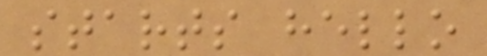starts hello
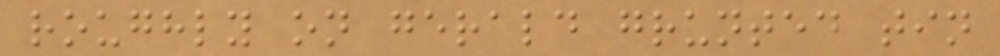roughly on gerald grunted tin
